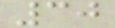30
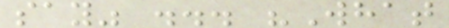say" ... "What
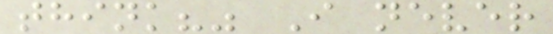think?" I never
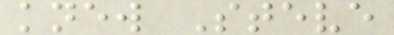knew Steve
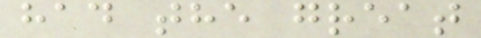had the great
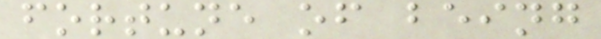fortune of being
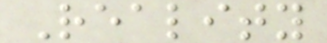Reality
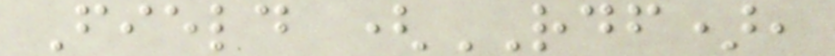Field (RDF),
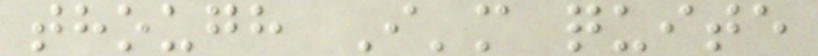though I'm quite
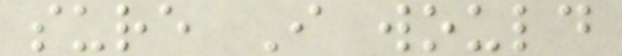sure I would
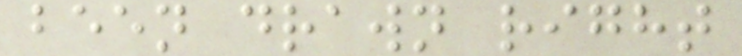been drawn right
